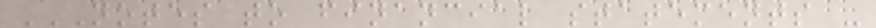NOTES TO FINANCIAL STATEMENTS -
